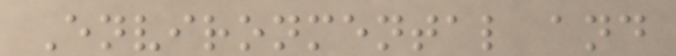Environmental and
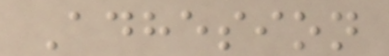Adhesion
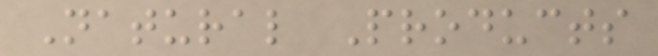Natural Products
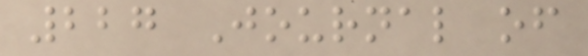227 Journal of
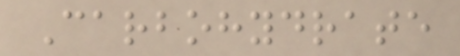Carbohydrate
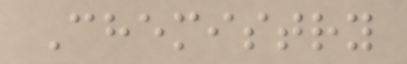Chemistry
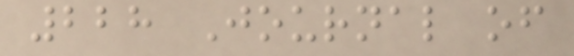228 Journal of
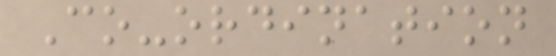Co-ordination
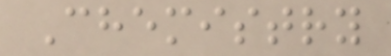Chemistry
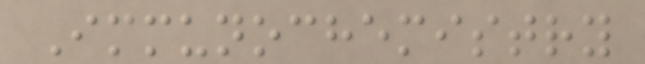Immunochemistry
